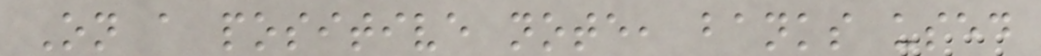On a positive note, banks used
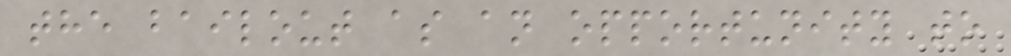the bailout as an opportunity to
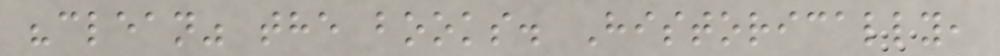"clean" the books. Historically,
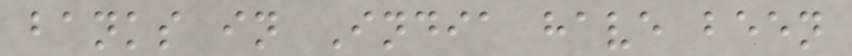banks in India have been
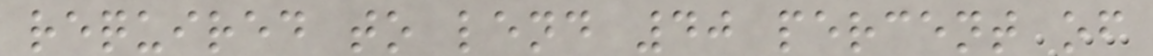required to lend 40 percent of
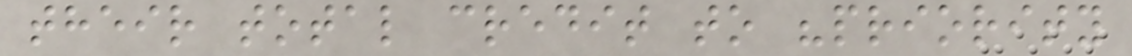their total credit to "priority
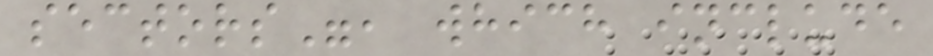sectors", which include
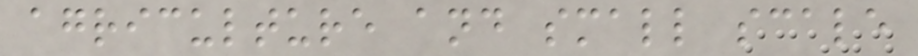agriculture and small scale
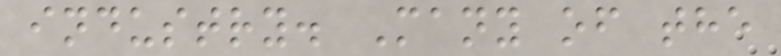industry. Many of the
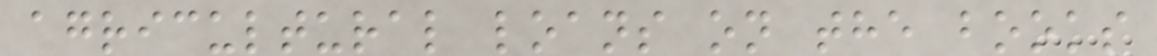agricultural loans on the books
